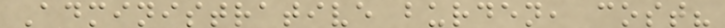Administrative burden, cost?
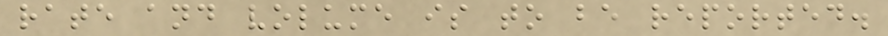rate and volume is to be reported.
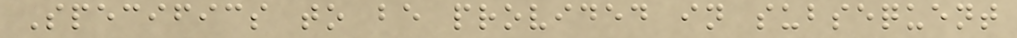Specifics to be provided in subsequent
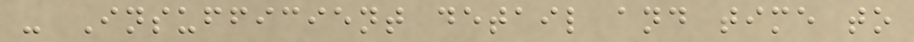- Insufficient detail and time to
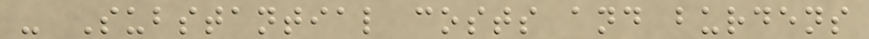- Substantial costs and burdens
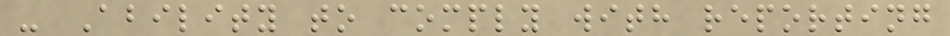- Ability to comply with reporting
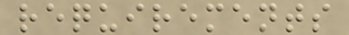requirements
